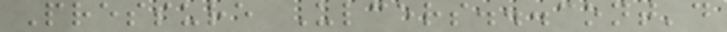Pressure Ulcers...cont'd
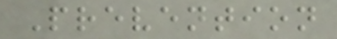Prevention
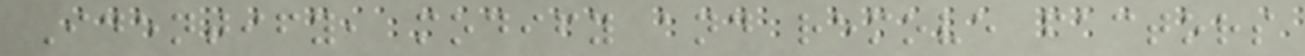Identify, modify and remove factors
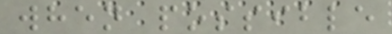when possible
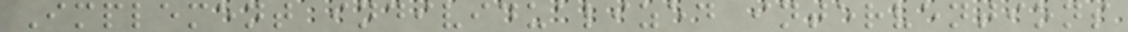Implement individualized interventions
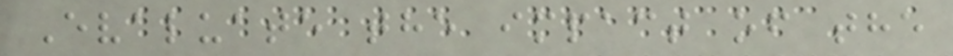Evaluate the impact of the
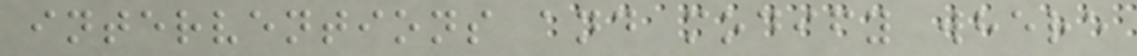interventions and modify where
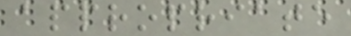appropriate
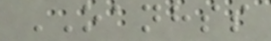OANHSS
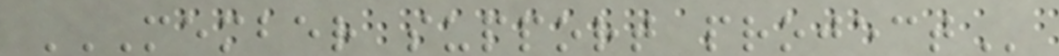MEMBER SUPPORT PROJECT
